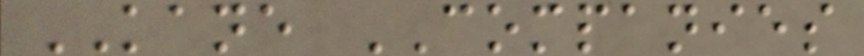KANE COMPANIES
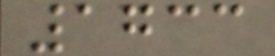1733
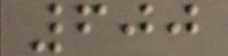600
